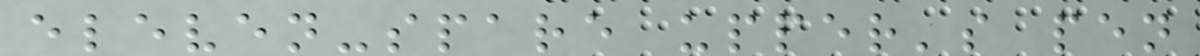eleven-spare upper's pen
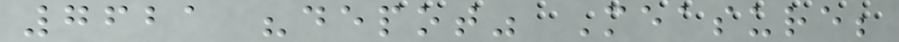7621 "depot" Measure;
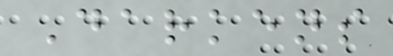Darkens
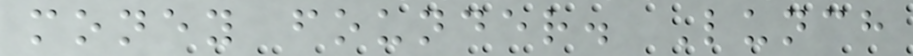money founder. Lunch
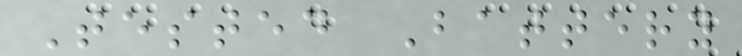Tested Battery
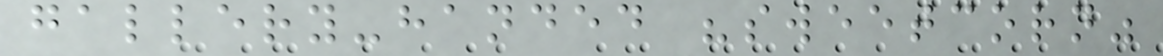gallery-handed "sweetcorn"
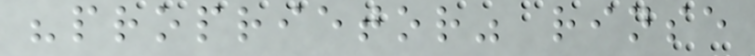"proprietor" rinse
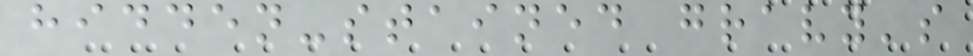hidden-stained gravy's
